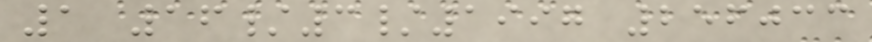1 16/3/1997 256033
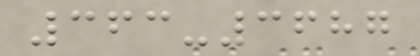363-3687
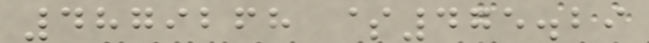4879268 $475.29
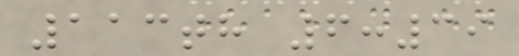113th 6:39
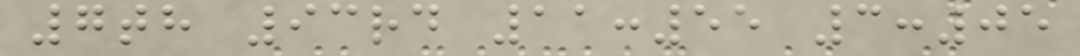7th 93rd 11:55 3:05
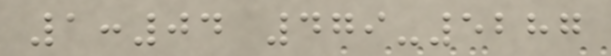1:04 479-5287
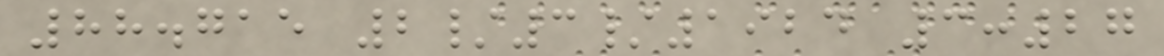88.715 2/3/1924 3:27
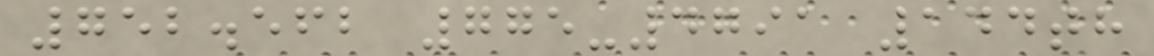752.562 775-4791 144th
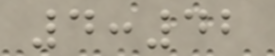4:42
